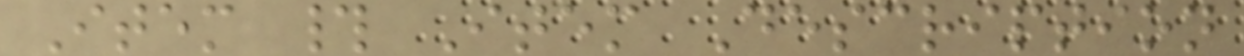Item # Item Description
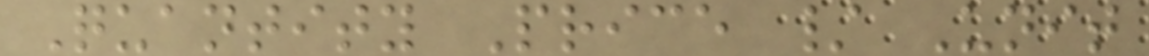Quantity Price / Unit
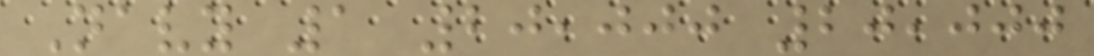Navy 1 20,000 20,000
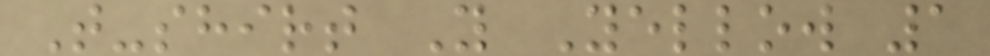T-shirt Y Yellow 1
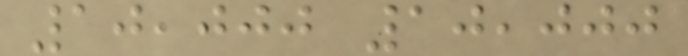10,000 10,000
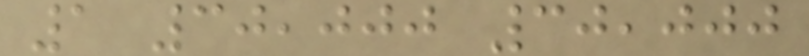1 30,000 30,000
